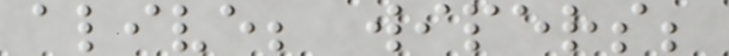alive; wipers;
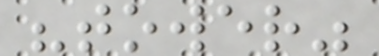"tower"
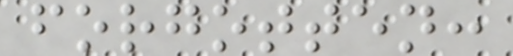forgotten:
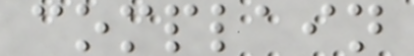complain
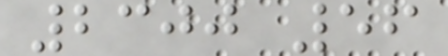2300 56
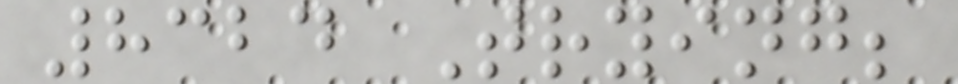8324 Trying;
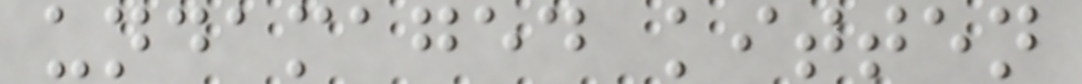undamaged kitten
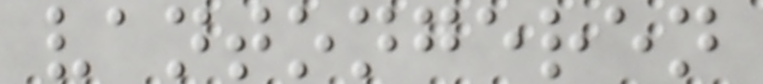vantongeren
